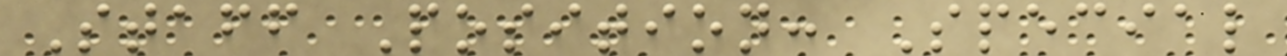Staff Position: Special
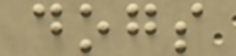dogs
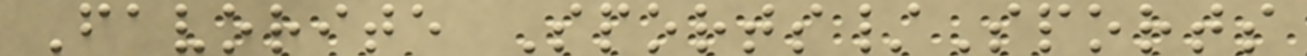Favorite Sports/Sports
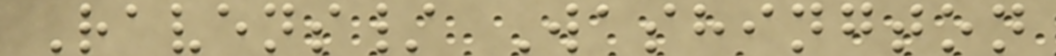Ravens/ Washington
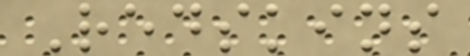Redskins
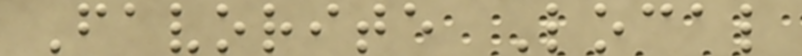Favorite Local
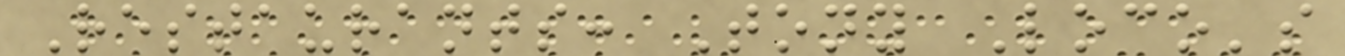Restaurants: Tony Loco's
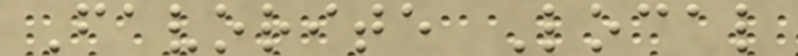Favorite Local
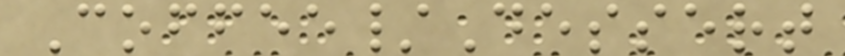Coffee/Dessert
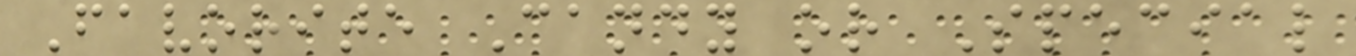Favorite Candy or Special
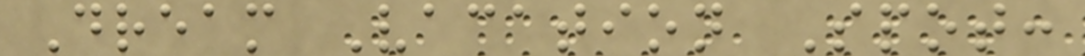Dream Vacation Spot:
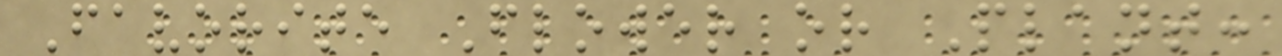Favorite Flower or Plant:
